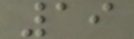19
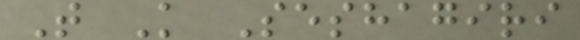T K Seshagiri
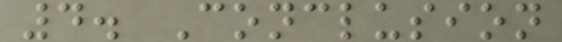4. Conclusion
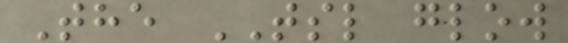The TSL glow
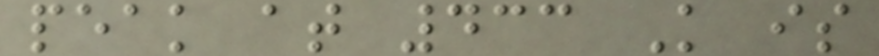peak at 433 K is
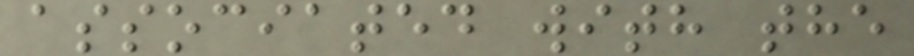associated with the
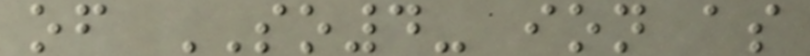of SO4- ion as
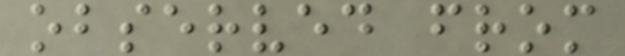observed from
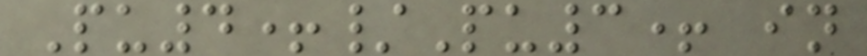Pu4+/Pu3+ in
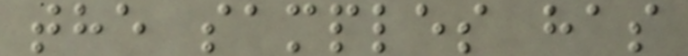the samples has
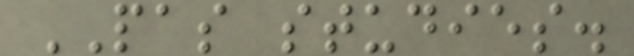PAS studies.
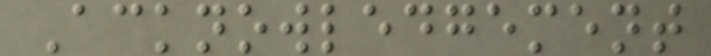Acknowledgement
